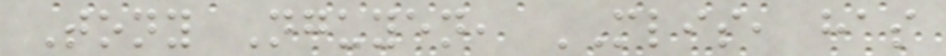Tony Nguyen, MLIS, has
